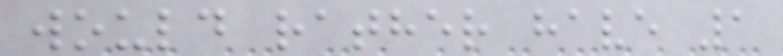would rather have 1
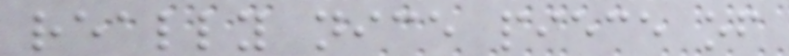really nice piece of
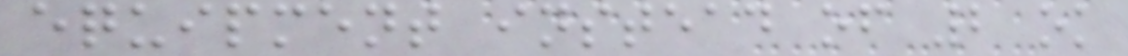equipment instead of 2 ok
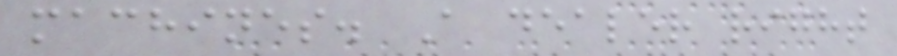machines. A dealer right
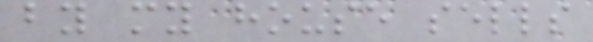by my house sells
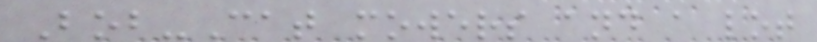Bob-Cat mowers and a lot
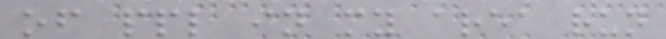of ppl in my area run
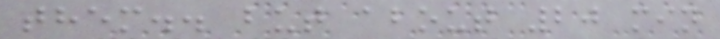them.. but about 20 min
